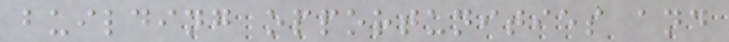building opportunities and
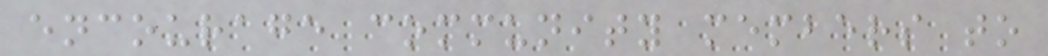encourage community members to
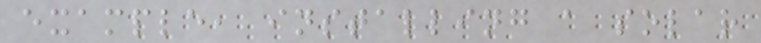example, installing a solar
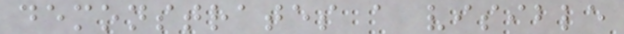demonstrates a visible
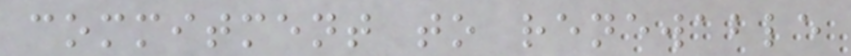commitment to renewable
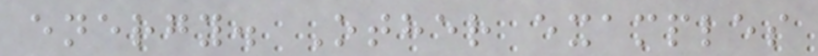energy. Other examples
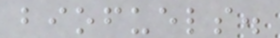biofuels.
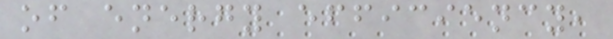of energy efficiency,
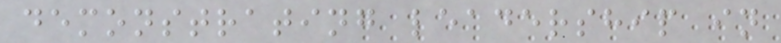demonstrating leadership in
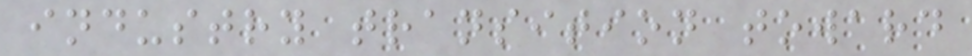industry transition toward
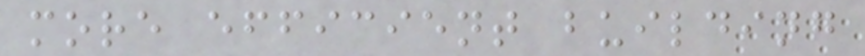more efficient building
